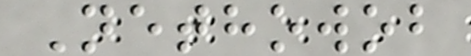Nethowob
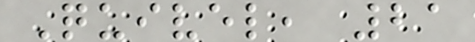Quivel, 21
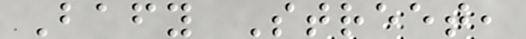Bafy Street,
